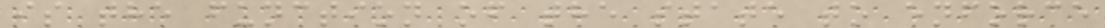is the function of the state to enforce
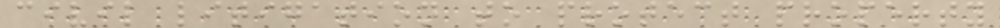civil litigation to protect property
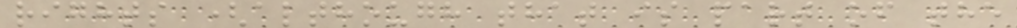rights (although that is part of the
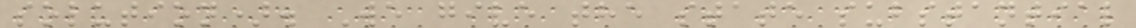solution). We give the state substantial
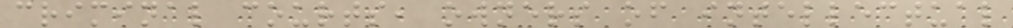criminal courts, owners of intellectual
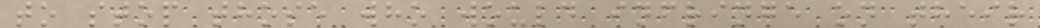to stop those who would infringe on their
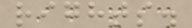rights.
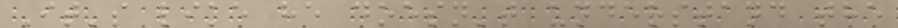It's like he doesn't understand the
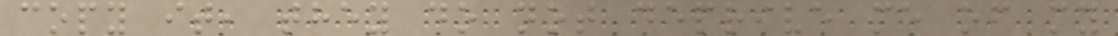copy it, they do not deprive me of my
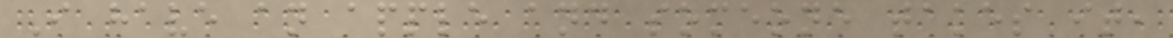I have an apple and someone takes it,
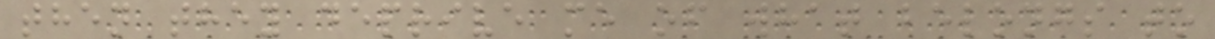then they deprive me of what belongs to
